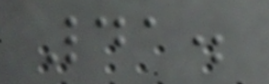41.
